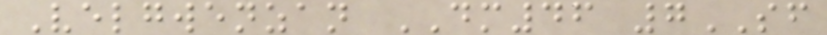Velgwenzan DM46 7SF
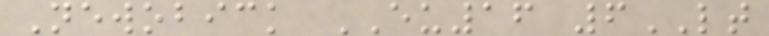Newobick EU16 6LT
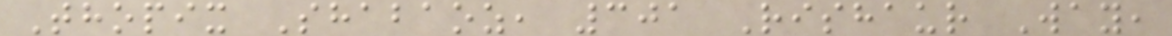Thopix Shabaoz, 301 Rishaur Way,
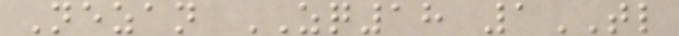Nezan ZQ18 1TL
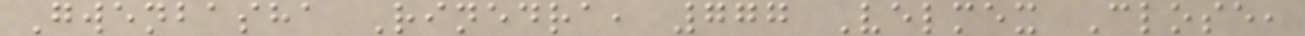Gwenbasha Rinedra, 777 Velmex Close,
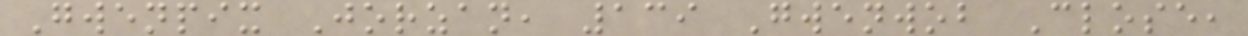Gwenpix Jorzan, 139 Gwenwob Close,
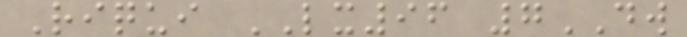Riqui LX96 7DW
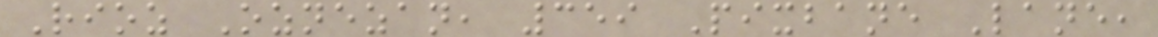Rioz Oznezan, 359 Pixbane Lane,
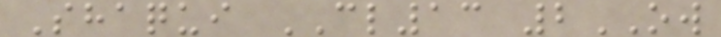Shaqui CL13 2OW
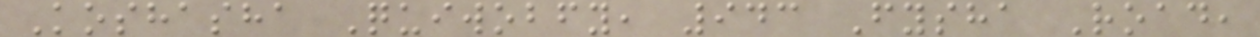Koshasha Quiwobfy, 943 Fysha Road,
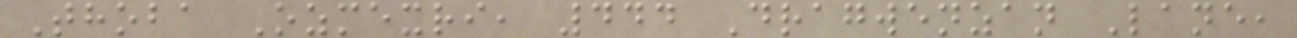Thoba Ozmexri, 444 Dragwenzan Lane,
